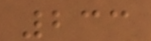233
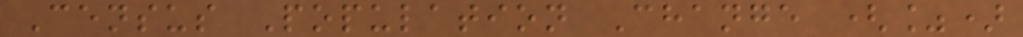Census Population Change (%)
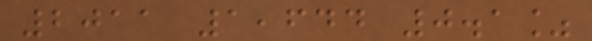2011 1,644 0.1%
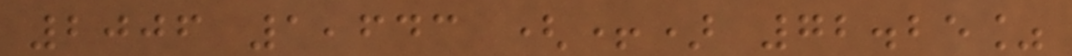2006 1,643 (+) 72.25%
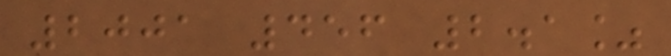2001 456 2.1%
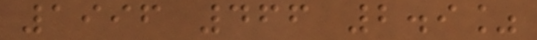1996 466 2.9%
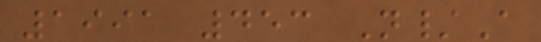1991 453 N/A
